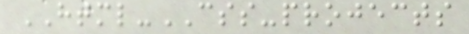HTML-CSS-projects
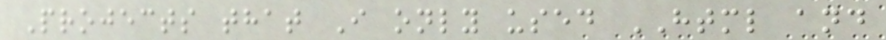Projects that I only used HTML and
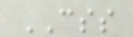CSS
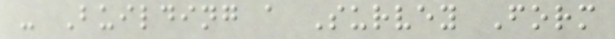- Building a Survey Form
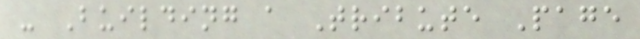- Building a Tribute Page
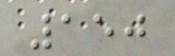150
